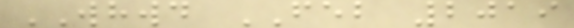WHWD FEB 2019
